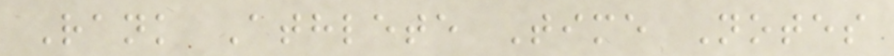Rank Athlete Time Notes
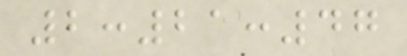2:21:47
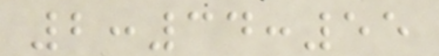2:34:55
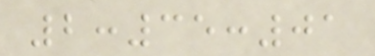2:35:01
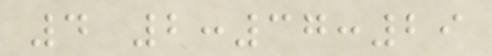4 2:37:29
